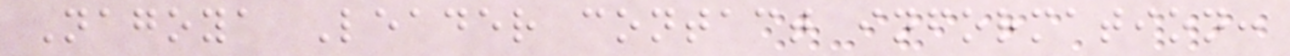Nagoya Leader contact information:
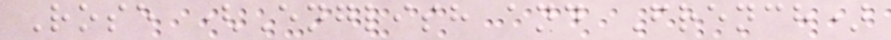Rose (English and French)
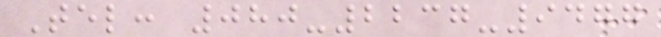Tel: 080-2237-9477
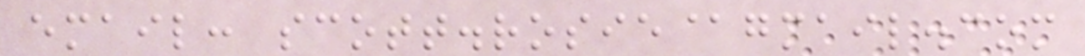email: scott.rosie@gmail.com
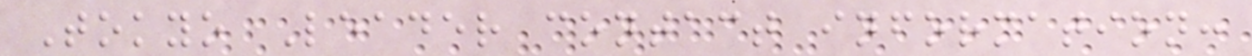Tokyo Leader contact information:
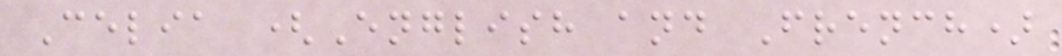Celia (English and French)
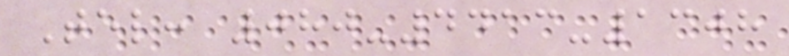Tel: 080-4413-1308
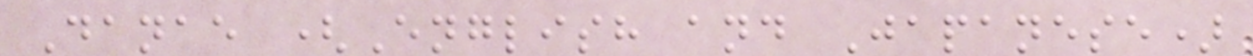Danae (English and Japanese)
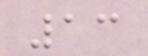13
